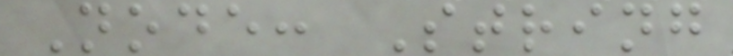Node: String
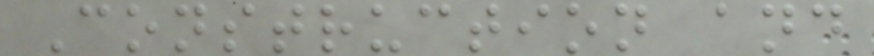Construction and
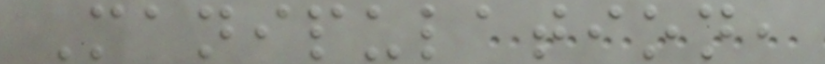Manipulation,
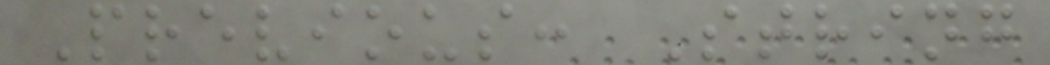Previous: String
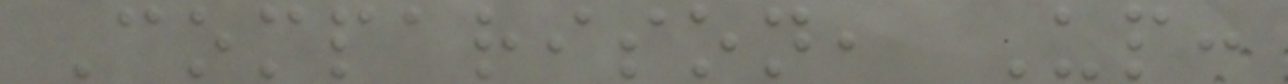Comparison, Up:
